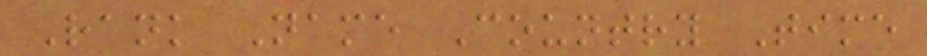Rank Name Country Time
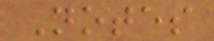Notes
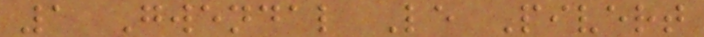1 Gwendal Le Pivert
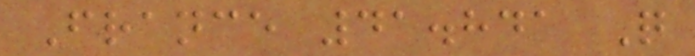France 41.841 Q
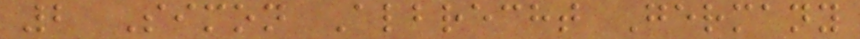2 Simon Albrecht Germany
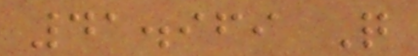41.969 Q
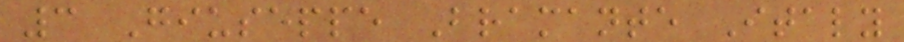3 Giuseppe Bramante Italy
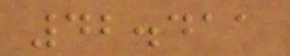42.411
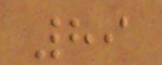89
